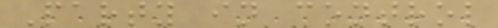Party in control
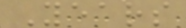Years
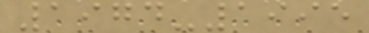1974-1995
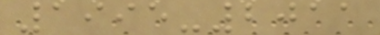1995-2011
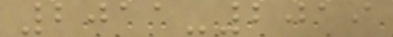2011-2019
